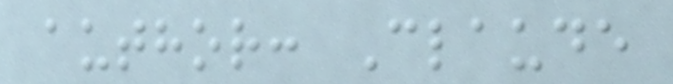author: Claude
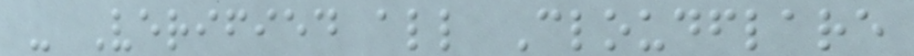- Verified all Cloudflare
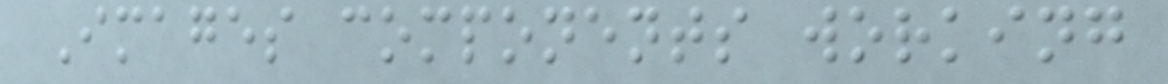Images components working
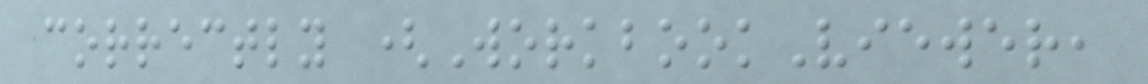correctly (WorkbookViewer,
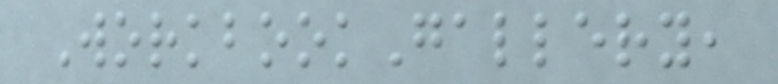WorkbookGallery,
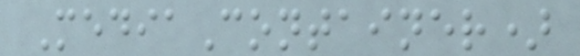MediaContainer)
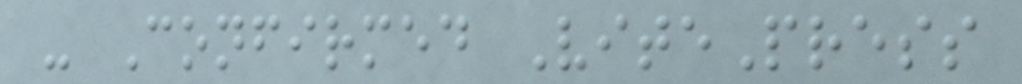- Confirmed VitePress
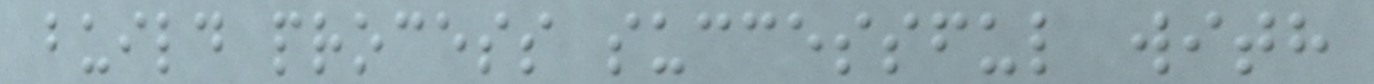build process successful with
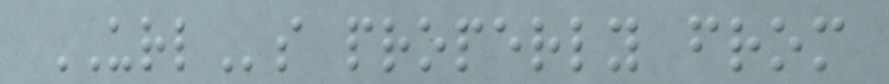URLs properly from
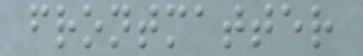frontmatter
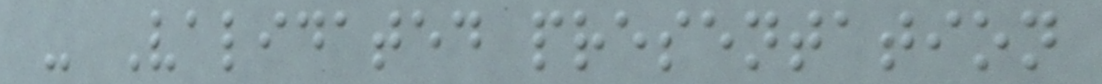- Validated presentation
